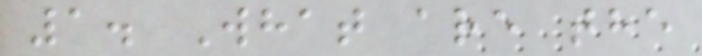1. What are the
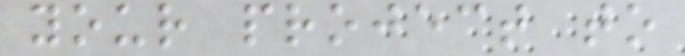your project to
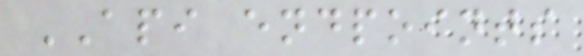API endpoints
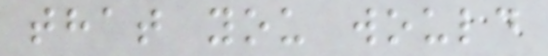that you would
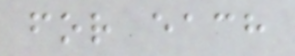for each
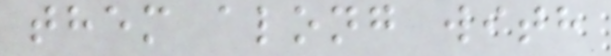them along with
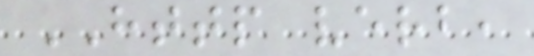HTTP verb,
